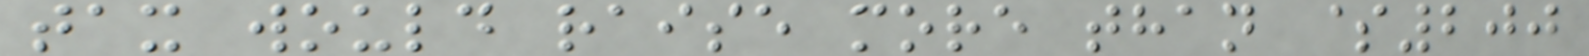tax would raise more than $200
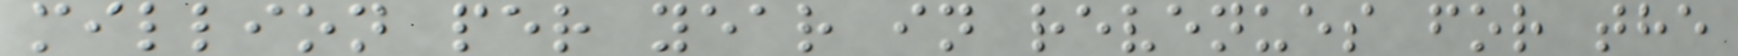million per year in revenues for the
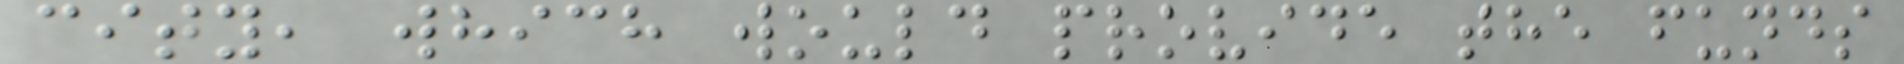city, which would provide the funds
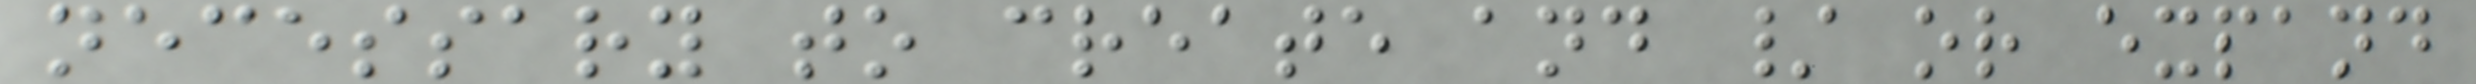necessary to create and / or expand
